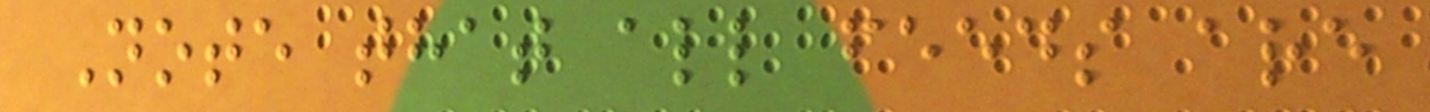Note that all feeds are
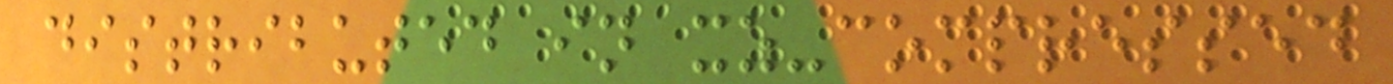distributed in xz-compressed
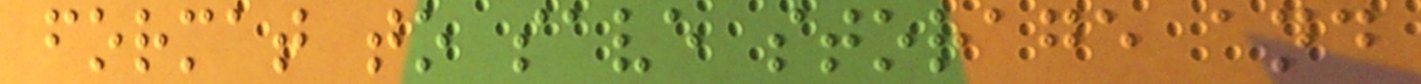format to save storage and
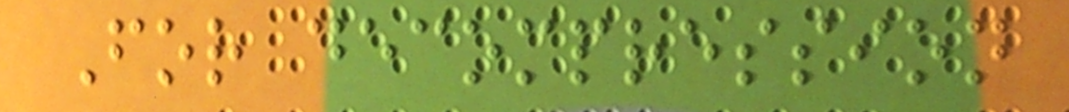For decompression
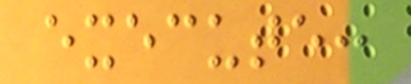execute:
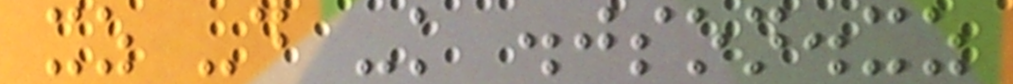xz -d -k .json.xz
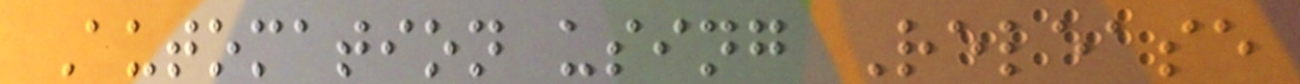Automation using Release
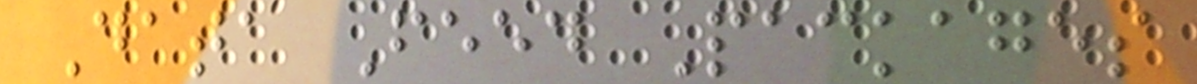Data Feed Packages
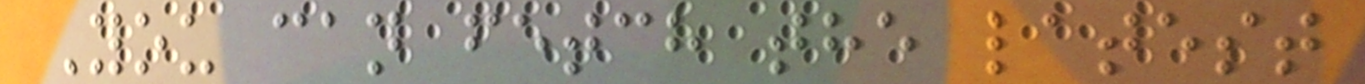You can fetch the latest
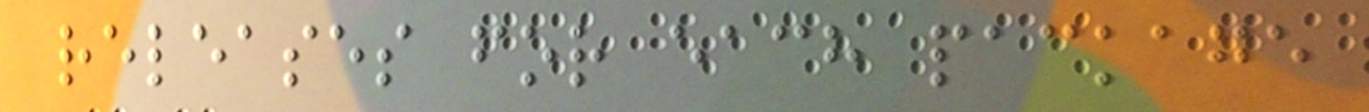releases for each package
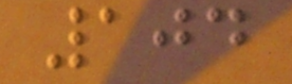104
